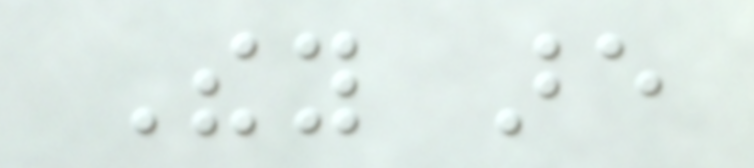They are
